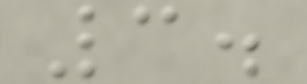3.
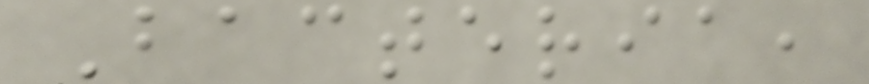Bacteria,
